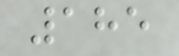185
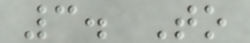3. To
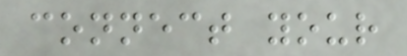connect your
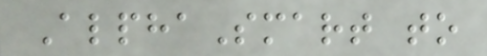AlphaSmart to
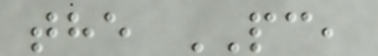the PC,
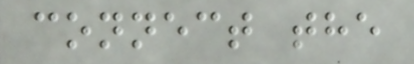connect the
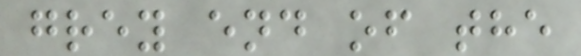grey end of the
